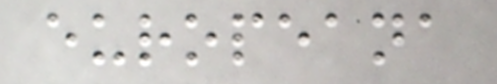europeana
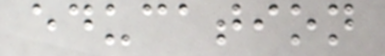education
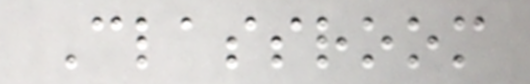Classroom
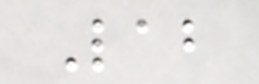Lab
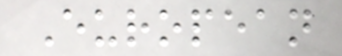European
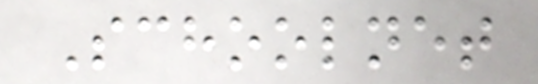Schoolnet
